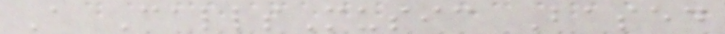A CallsMusic Based
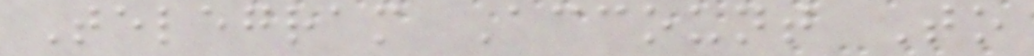Telegram Account To
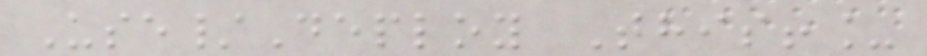Use/Deploy This!_
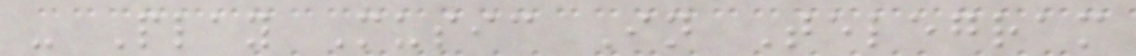- Play Music In Telegram
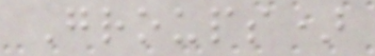Groups)
